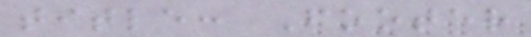title: Footer
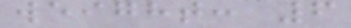weight: 6
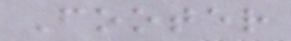Footer
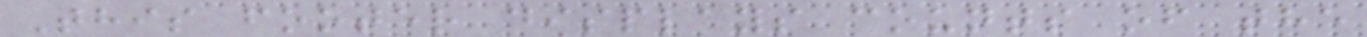This footer displays counts of the
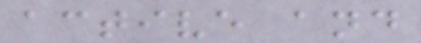active and
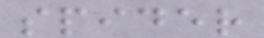spider
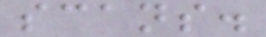scans.
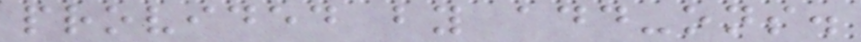provided by add-ons.
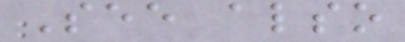See also
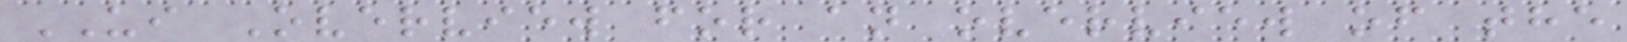UI Overview for an overview of the
